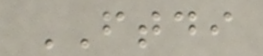FTDI
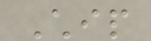Chip
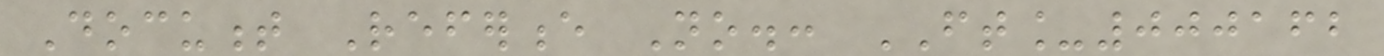Document Reference No.: FT_000162
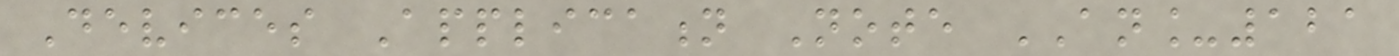Devices Application Note AN_121
